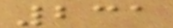231
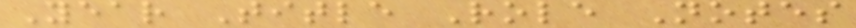Year Title Role Notes
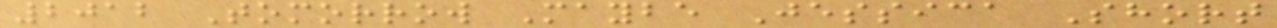2012 Tomorrow Maybe Jessica Short
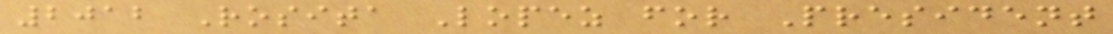2012 Rosita Lopez for President
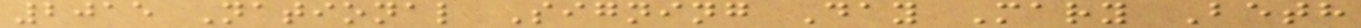2015 National Signing Day Mary Beth
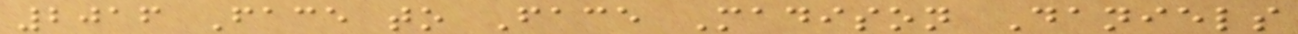2016 Face to Face Madison Daniels
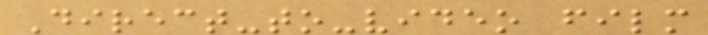Direct-to-video film
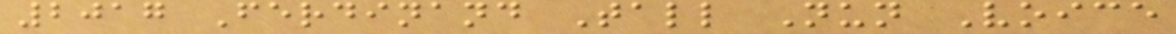2017 Ferdinand Tall Nun Voice
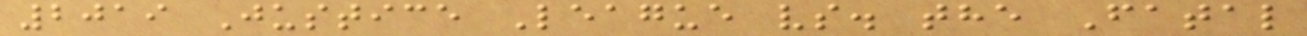2019 Justice League vs. the Fatal
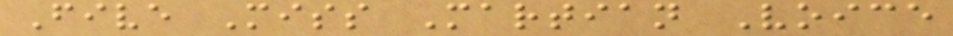Five Miss Martian Voice
